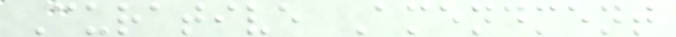Curative Amendment
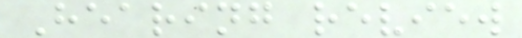Hearing review
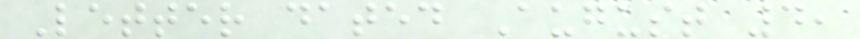Letter dated August 4,
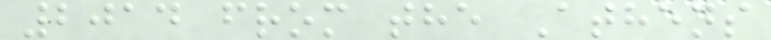2014 from the Athens
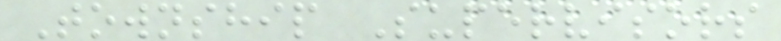Township Supervisors
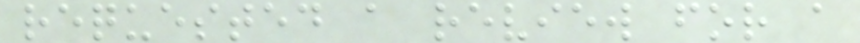requested a review for a
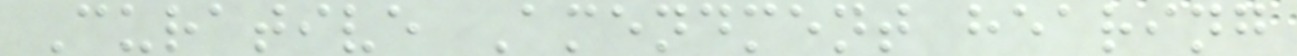Curative Amendment hearing
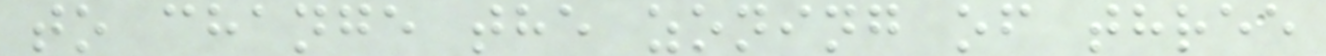to change the zoning of three
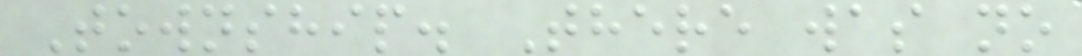Township. There was no
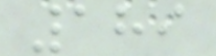189
